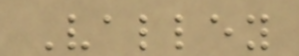Valley
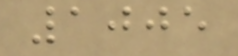1005
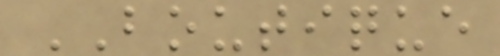BOUTIQUE
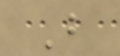B
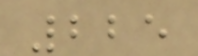225
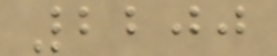2200
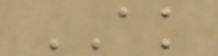AK
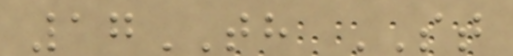17TH ST
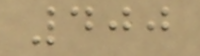400
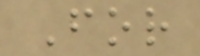For
